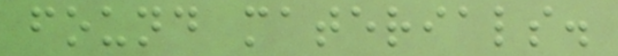found materials.
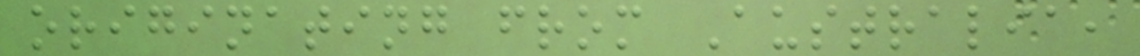originating from Australia,
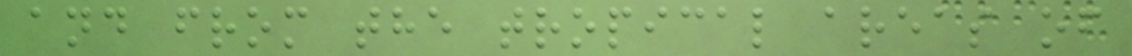and from the tropical areas of
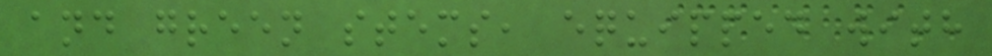and green stems, equipped with
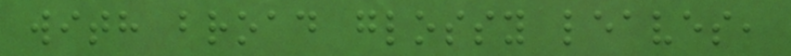with broad glossy leaves,
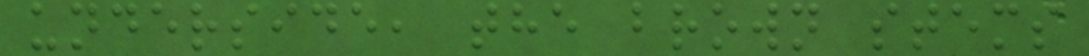underside, the brown stems
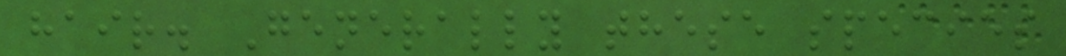hair. Generally these species
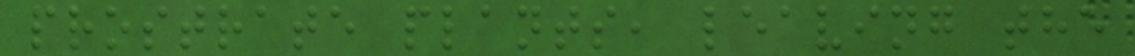prostrate plants, leaving the
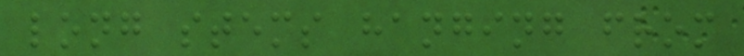long stems hanging from
